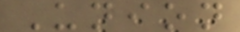Union
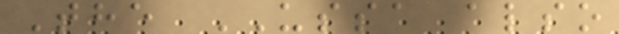The USSA also
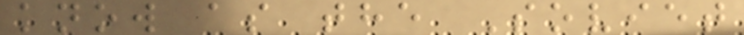know as the Soviet
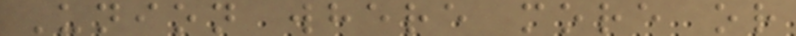Union where more or
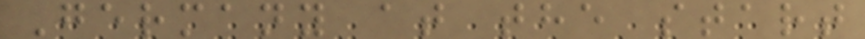Germany at the start
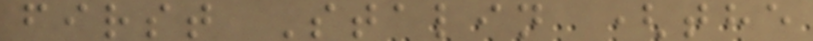first Stalin (the
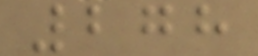278
